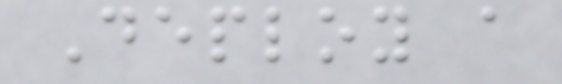Deploy a
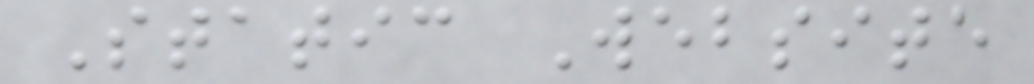Static Website
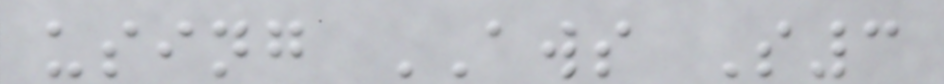using AWS S3
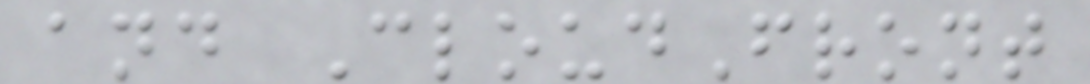and CloudFront
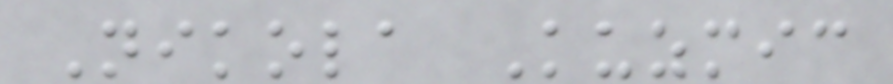Nikola Kuzmic
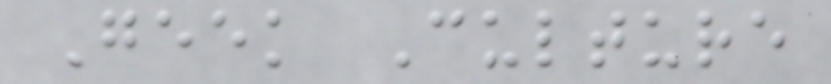Geek Culture
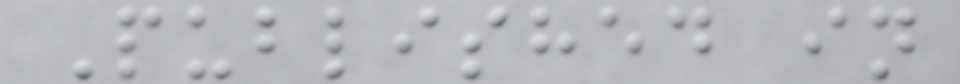Published in
